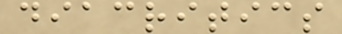diacritics
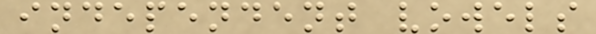independent vowels
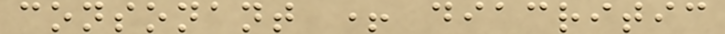consonant + diacritic
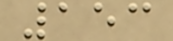153
